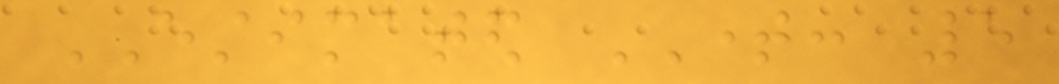ESTIMATED TIME: 5
